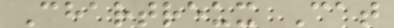Chartreux Cat
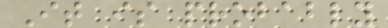It is probably
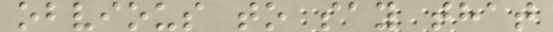obvious to say that
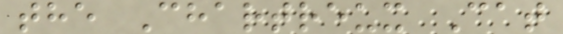the Chartreux Cat
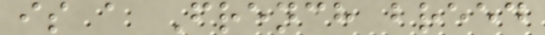is a French breed
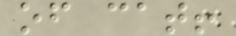of cat!
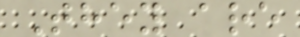They are
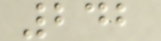242
